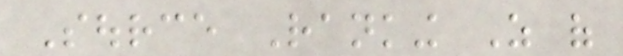Source Ranking As of
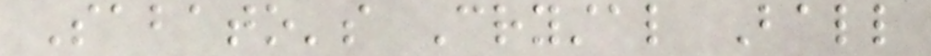Sabato's Crystal Ball
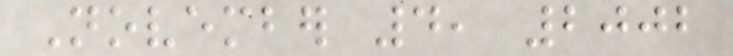November 4, 2002
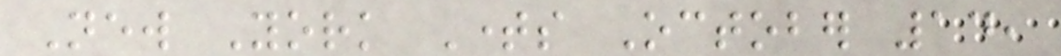New York Times October 14,
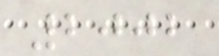2002
